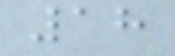18
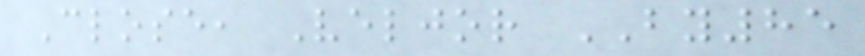Close, Veljor BY85
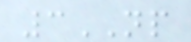3NP
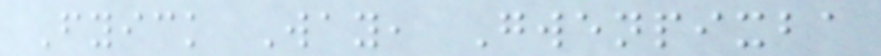Fyick Way, Gwenpixba
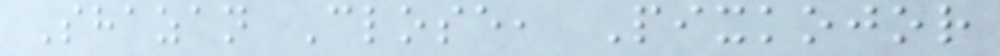Shazan Close, Pixkojor
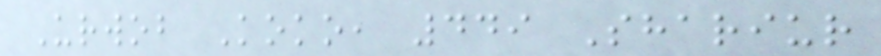Urwob Koko, 449 Shariur
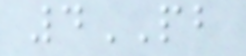4PB
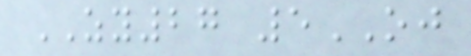ZY27 5OJ
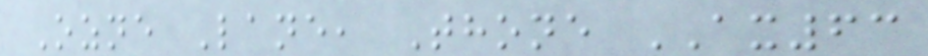Ozne Lane, Thone AX63
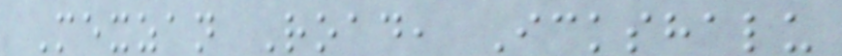Mexzan Road, Ickshalu
